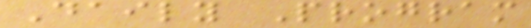Daily Program
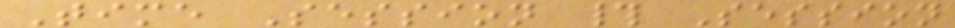Time Session # Session
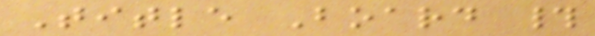Title Board #
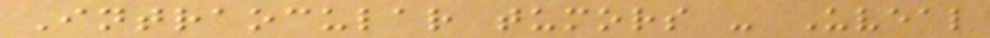Intraocular tumors - Uveal
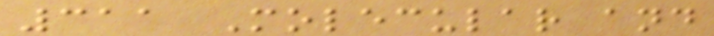311 Molecular and
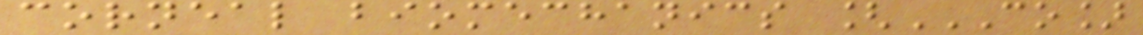corneal biomechanics [CO]
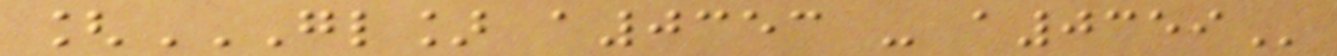[GL] A0353 - A0359
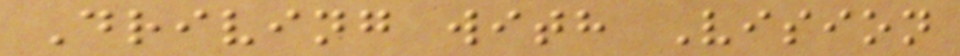Driving with Vision
